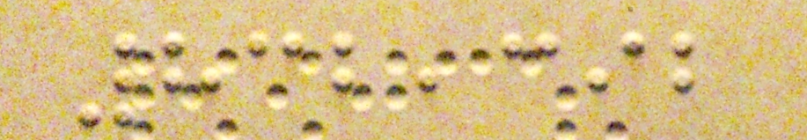832,392
